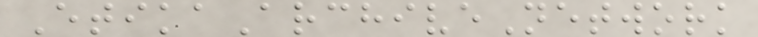EtikaArchiveNetwork
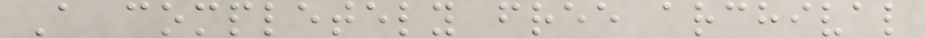A completely free archival
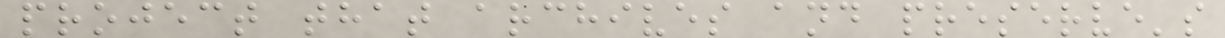project that archives and preserve's
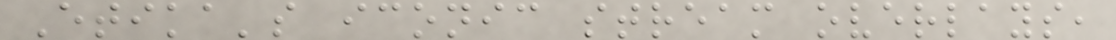Etika's iconic stream overlays,
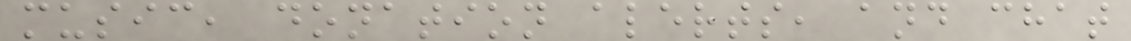music, donation alerts, and chat
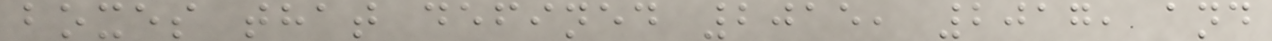boxes that defined 2015, 2017, and
